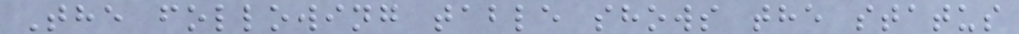The following table shows the status
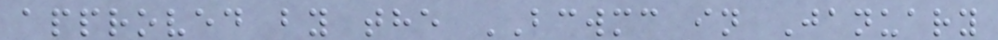approved by the BCWMC in January
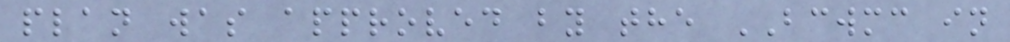plan was approved by the BCWMC in
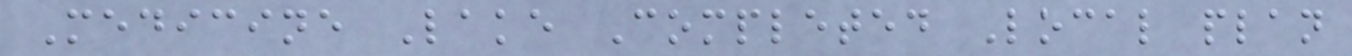Medicine Lake Completed Local plan
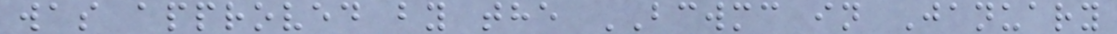was approved by the BCWMC in January
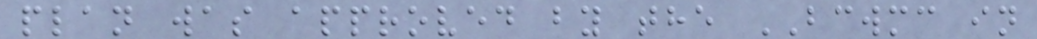plan was approved by the BCWMC in
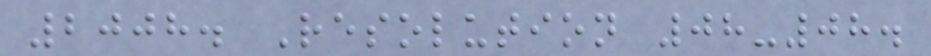2008. Resolution 08-08.
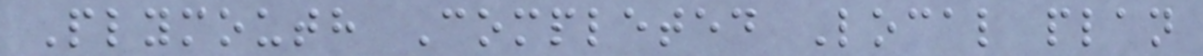Plymouth Completed Local plan
